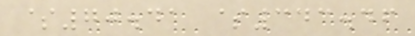$70.41 $343.46
